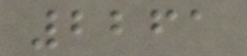2261
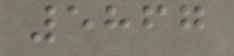5867
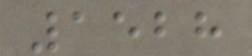1528
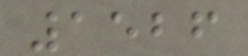1526
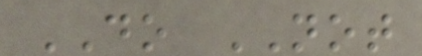DO NOT
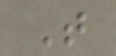T
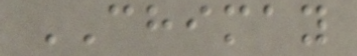CHIMAY
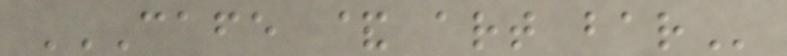CAFE & ART BAR
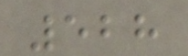528
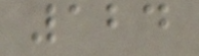124
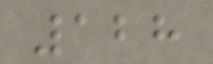128
